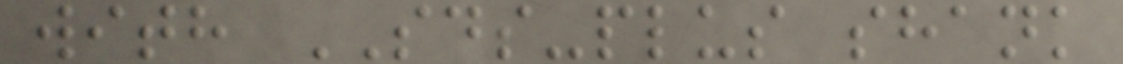with SDS-plus shank
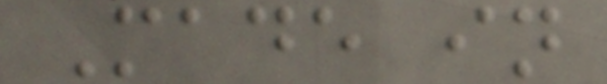Made in
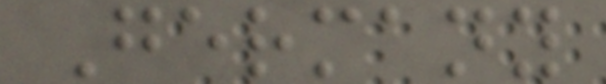Germany
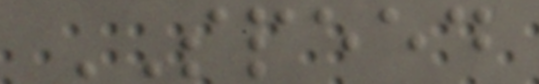SPEED
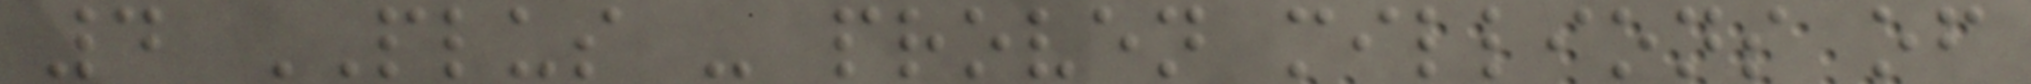4 PLUS - proven millions of
